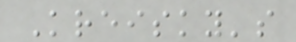Kreisky's
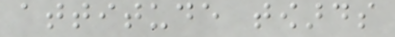attitude towards
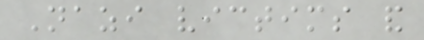Nazi victims and
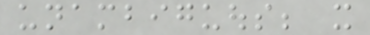unambiguous; it
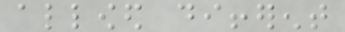allowed different
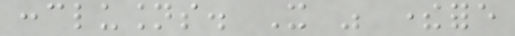conclusions. It was therefore
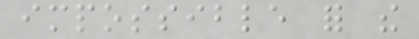impossible for the
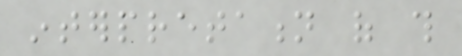interpretation of this
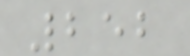252
